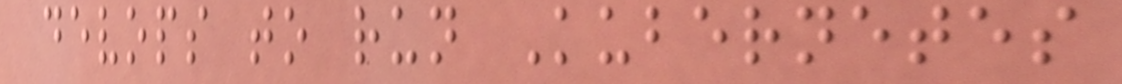devops to run Kubernetes
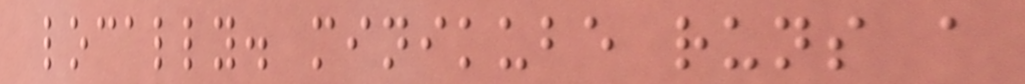locally. minikube runs a
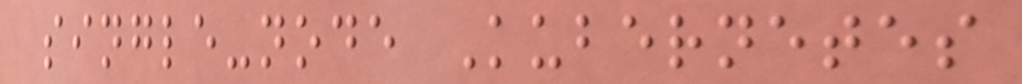single-node Kubernetes
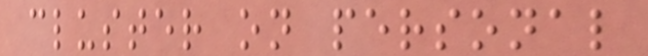cluster on personal
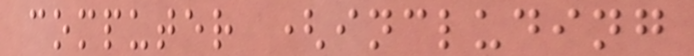computer (including
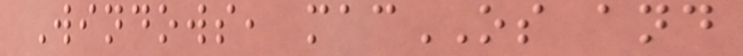Windows, macOS and
